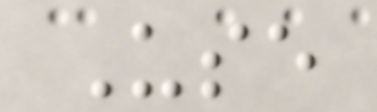Use
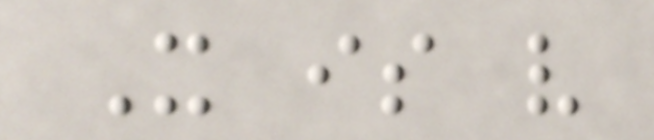It is very
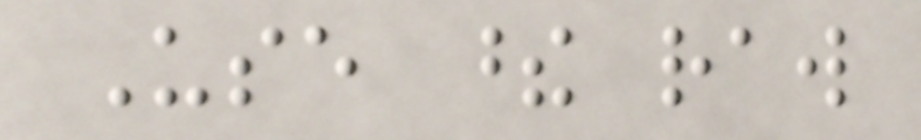Use these raw
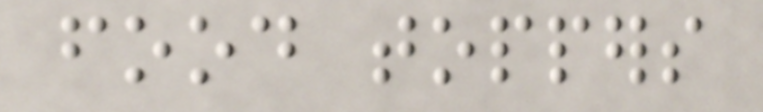food toppers
